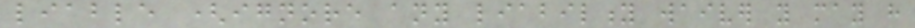liable (ignore any liability waiver you may have
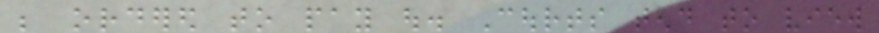be ordered to pay out. Courts tend to view
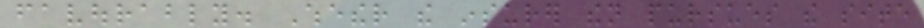favourably. Whether the insurer then pursues the site
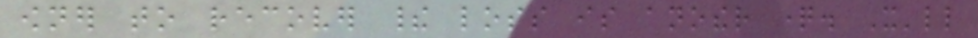owner to recover their loss is another question. It'll
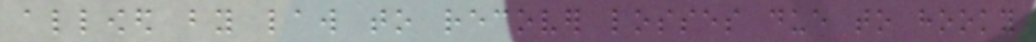allowed by law to recover losses due to hooky
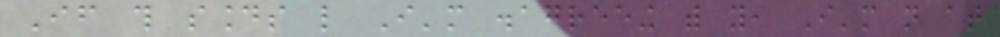If this sounds like I'm disagreeing with you, I'm not at
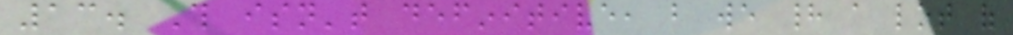13. This isn't definitive, but we had a lot of
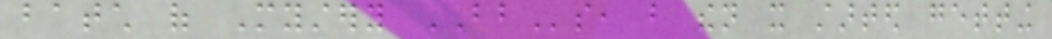batch of Mystery BBs, but then it started getting
